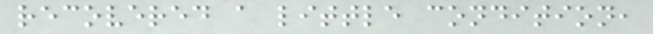recovered a little condition,
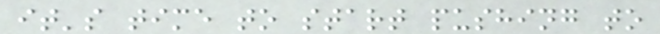it's time to start pushing to
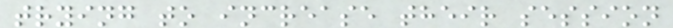trying to increase their session
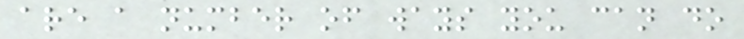are a number of ways you can do
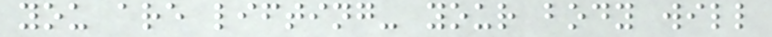you are lifting- your body will
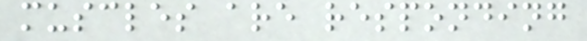muscles are responding
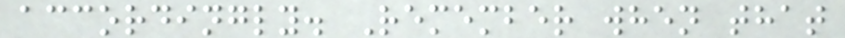accordingly. Remember when that
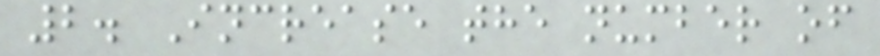2. Increase the number of
